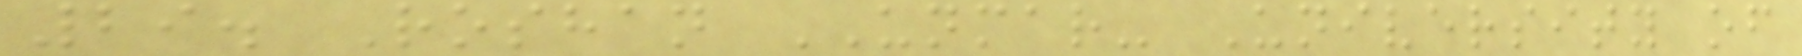29. Roshan UNMAR- University of
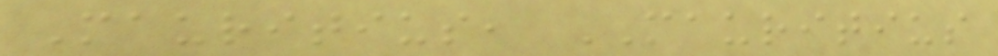Mauritius, MAURITIUS
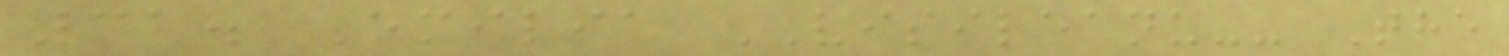31. Emilia VISILEANU-- The
